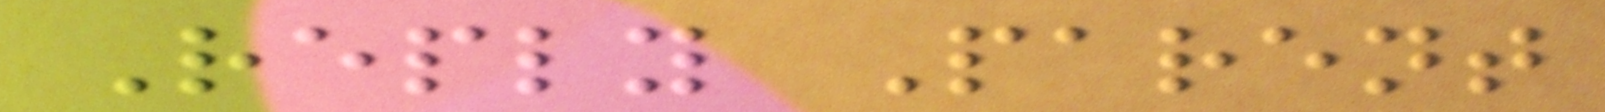Reply Parent
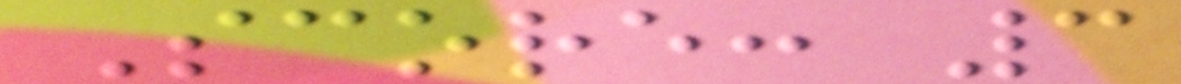Score: 3
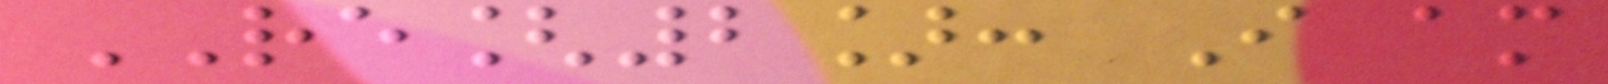RE[2]: I am
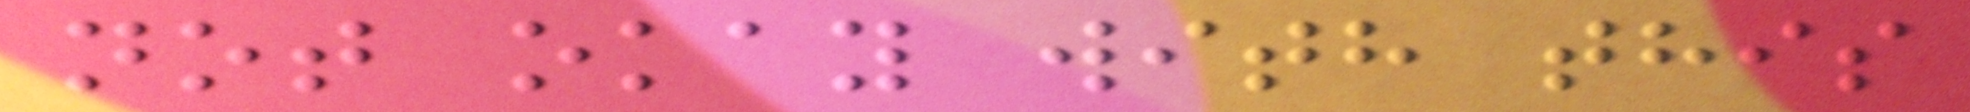not okay with this
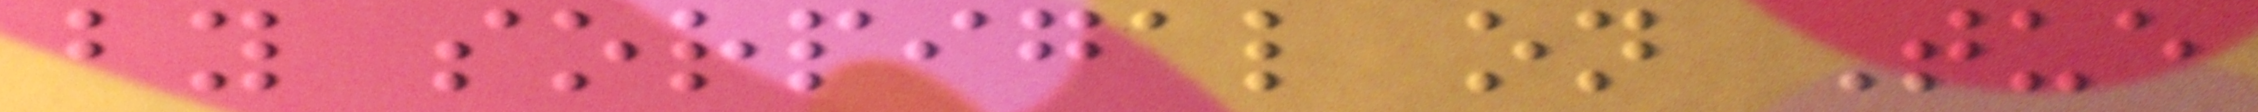by sorpigal on Tue
